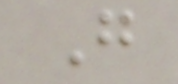G
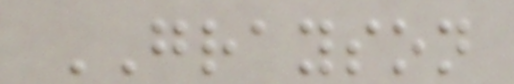GRAYSON
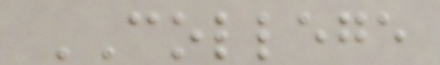COLLEGE
